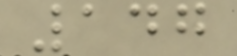147
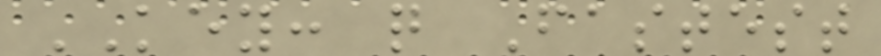KEY: q Fastest
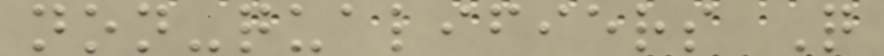non-qualifiers Q
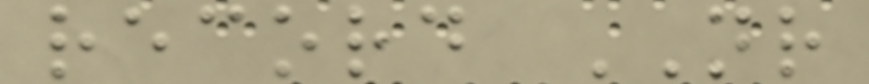record NR
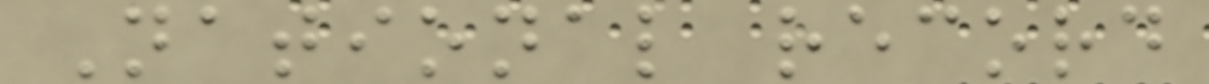National record
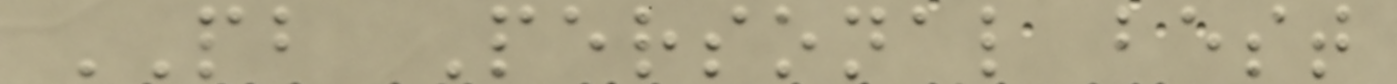PB Personal best
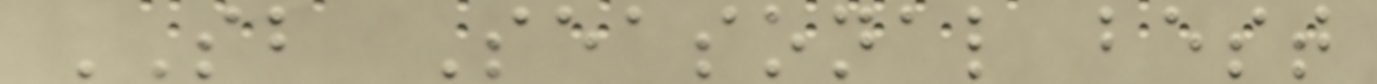SB Seasonal best
